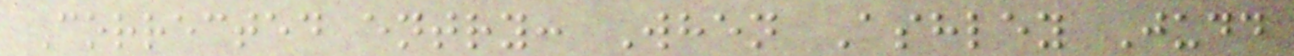Corrected entry: When Ashley Judd
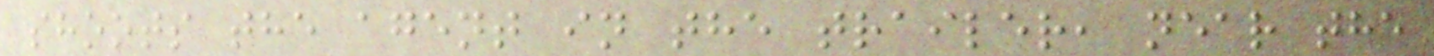shoots the agent in the trailer, near the
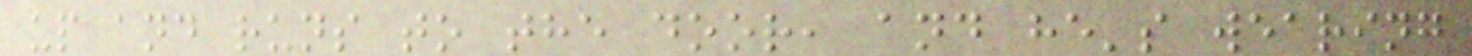up and runs to the door, and he's wearing
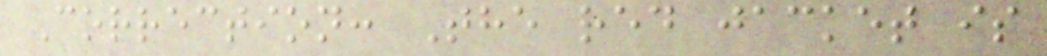Correction: The red jacket is
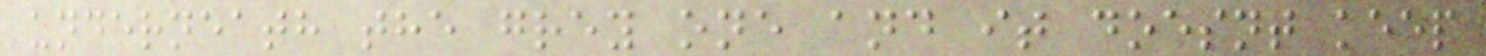underneath the grey one and it doesnt keep
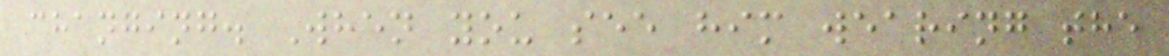changing. When you see him wearing the
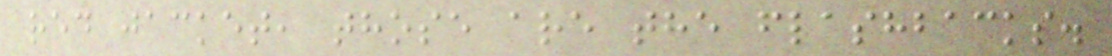red jacket, those are the flashbacks.
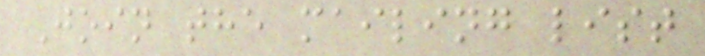Join the mailing list
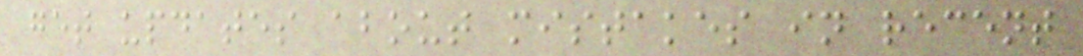get updates about mistakes in recent
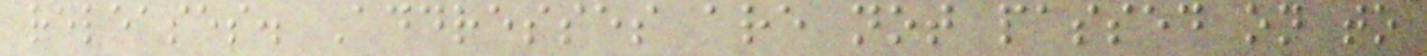releases. Addresses are not passed on to
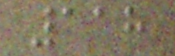118
